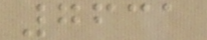7631
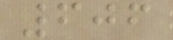606
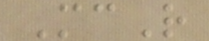McR
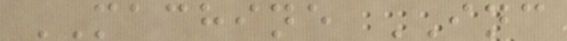MACHINE INC
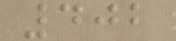402
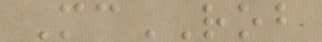McROB
